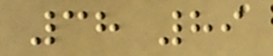38 89
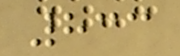833
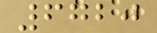6720
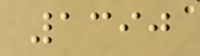1390
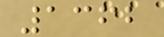1362
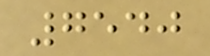7540
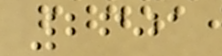2601
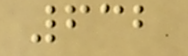632
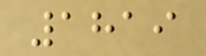1819
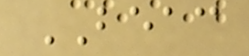BEAC
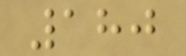180
